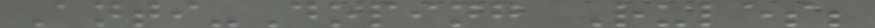Anti-Doping Rules;
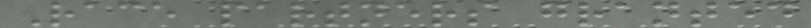Race partners granted
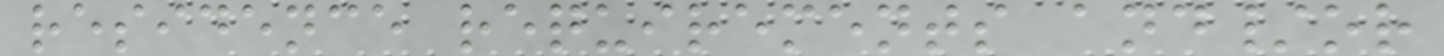residence requirements and/or
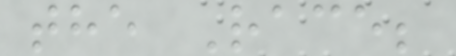the Race;
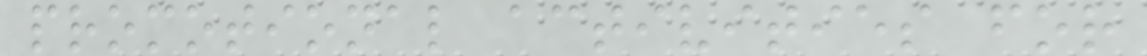promotional activities for
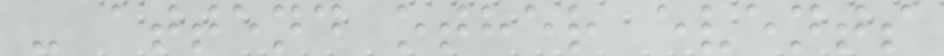- attend other events
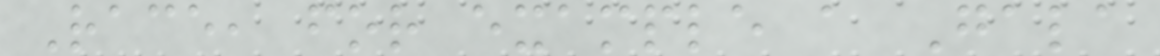Race, for example a Gala
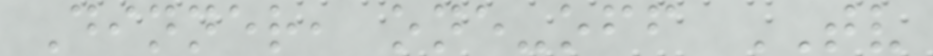Dinner, one-off TV
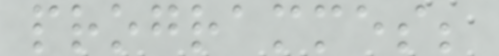programmes;
